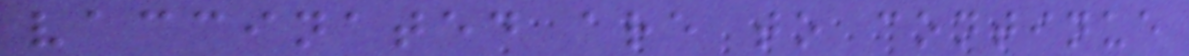vaccinated are to continue
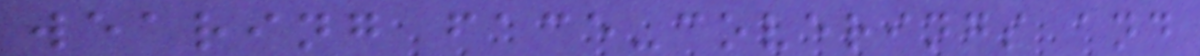wearing face-coverings and
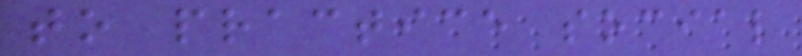to practice social
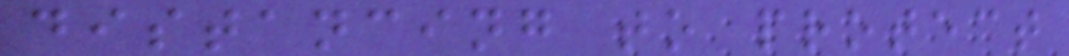distancing to protect
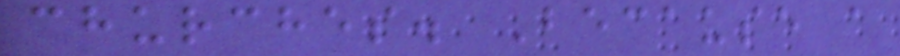churches. Because a
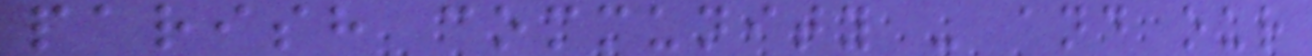parish community - and our
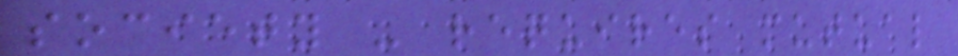society - requires mutual
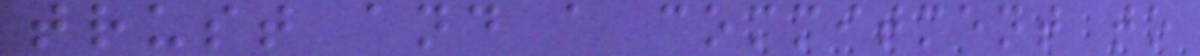trust and a commitment to
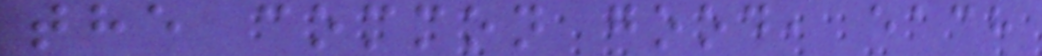the common good, each
